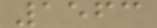1563
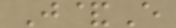J&E
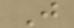J
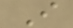I
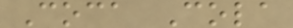Coca Cola
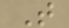T
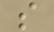s
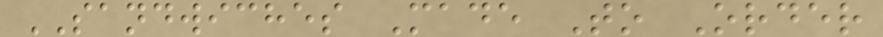SANDWICHES Made To Order
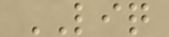LIQ
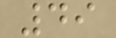49
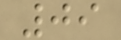09
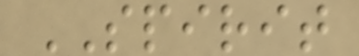SPIRIT
